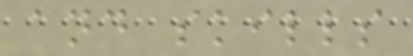and skills
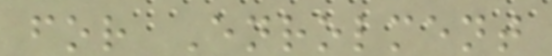for Enrolment
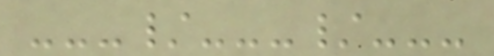---/---/---
